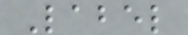Label
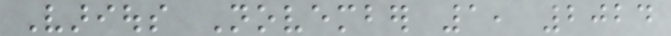Various November 1, 2024
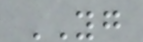YG
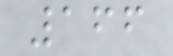166
